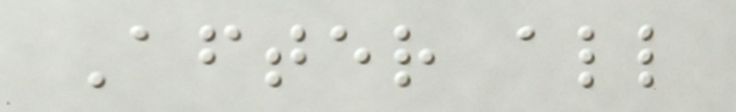After all
